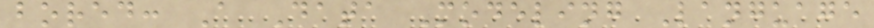bored: A Data Modeling Language
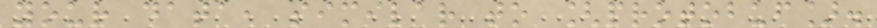your data, similar to [protobuf].
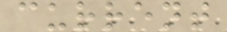current
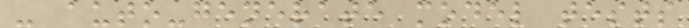- auto-generate model tests
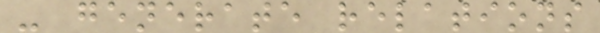- generate relations
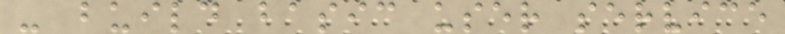- build basic user service
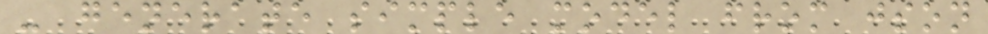- generate simple model from json
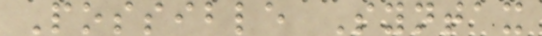Possible Syntax
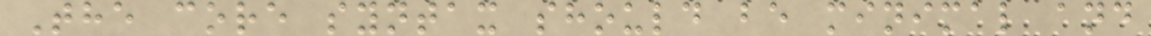The core syntax should be minimal and
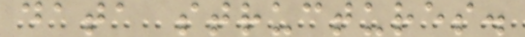data structures.
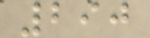290
